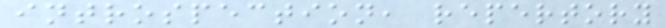introspection, repertory
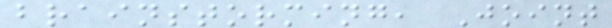brainstorming, Joint
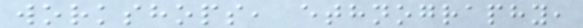workshops, ethnography,
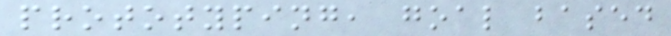prototyping, goal based
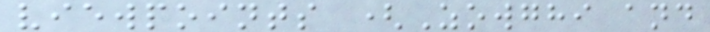viewpoints (Zowghi and
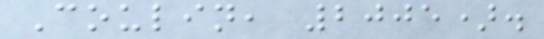Coulin, 2005).
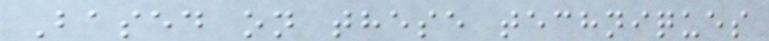Based on these techniques
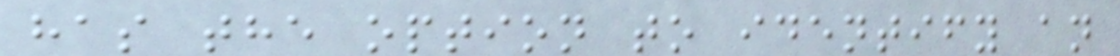has the option to identify an
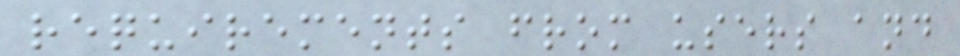requirements from users and
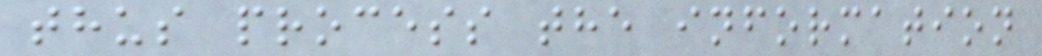thus process the information
